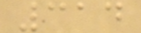314
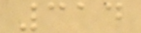314
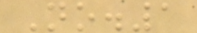No.1
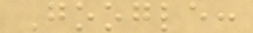Google:
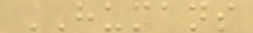HUMANS
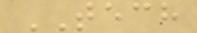TECH
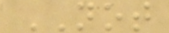NOT
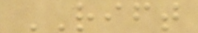RIFT
